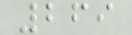269
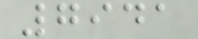7941
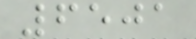6501
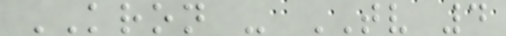KRON - TV 4
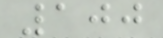100
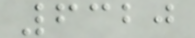6320
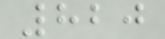820
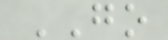GO
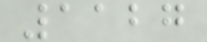1127
